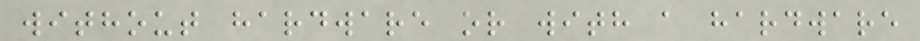without hardware or with a hardware
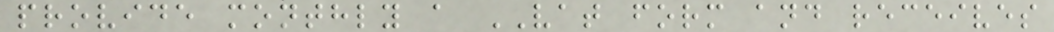provide monthly a VAT form and receives
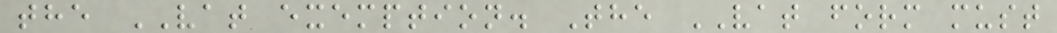the VAT exemption. The VAT form must
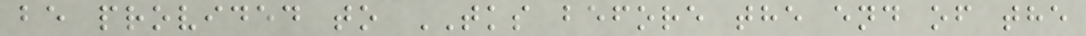be provided to TKS before the end of the
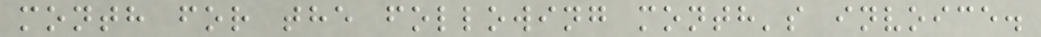month for the following month's invoice.
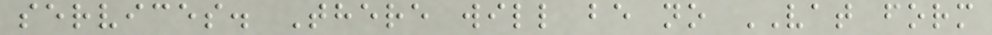services. There will be no VAT form
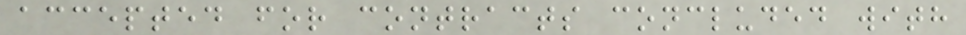accepted for contracts concluded with
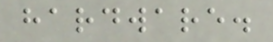hardware.
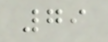79
